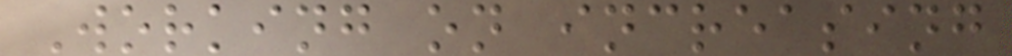Working on increasing
